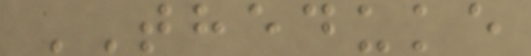THEDUKE
